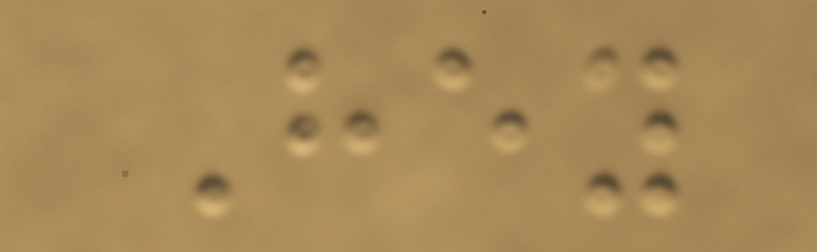Hey
